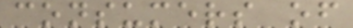consumers of
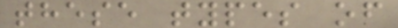these types of
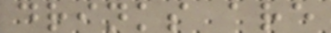drinks are
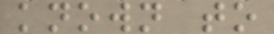known to
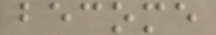become
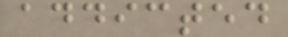addicted
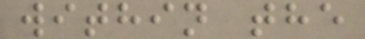within the
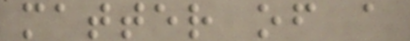matter of a
